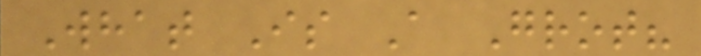What Is A Grot?
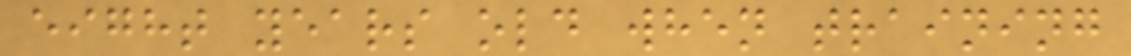eight years old when training
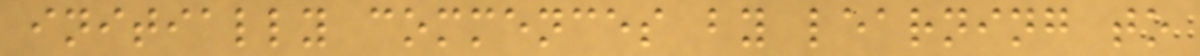initially commences by learning to
